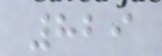829
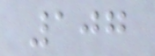107
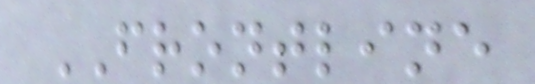FRONTLINE
